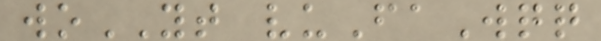woYT vuFaWqq
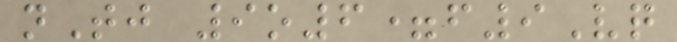nTj 9o6=f9Vq
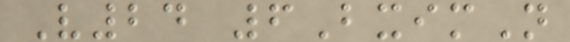V24 6BximN
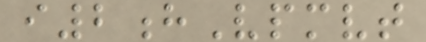i2hVpmvt
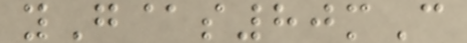yG@s80mC
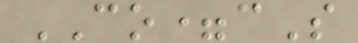CO=cS
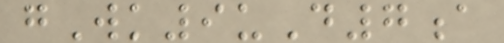gWk9uD7a
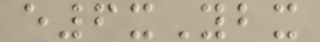e6xYbx
